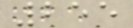255
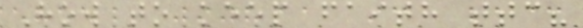How to keep faith ttc?
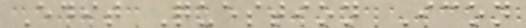Edit Question Icon
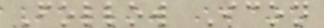Follow Icon
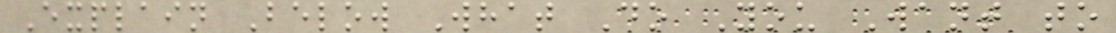Explain Below What Do You Want to
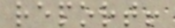report!
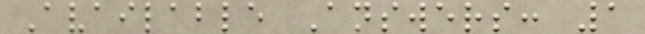Available Answers: 1
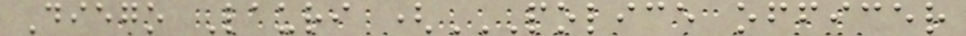Diego Lauri (POLICE OFFICER
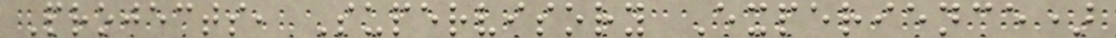Projects, Supervisory Experience)
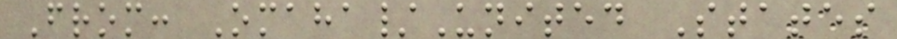From: Omaha/United States
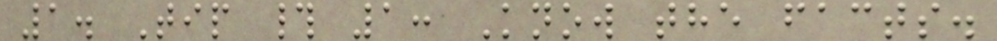1. Tip # 1: Know the facts.
